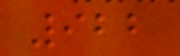922
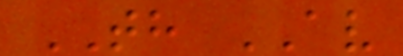TH AV
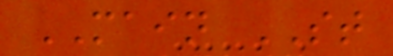MAIN ST
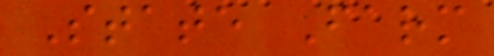State Farm
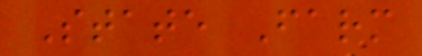State Farm
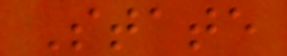State
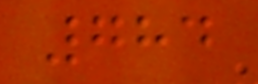784
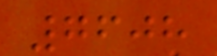7608
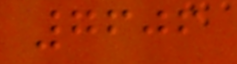7606
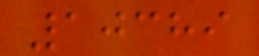10389
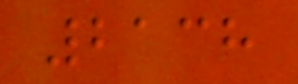2138
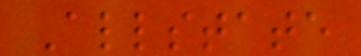Allstate
